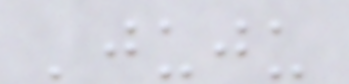'juju
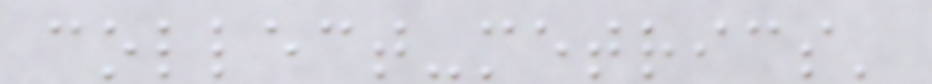collect-metrics'
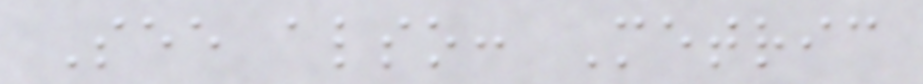See also: Metric
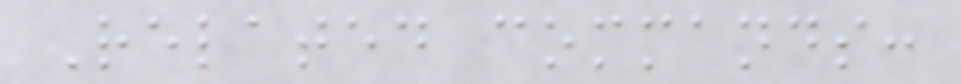Related commands:
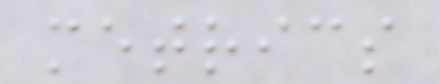metrics
